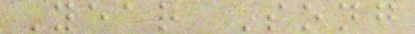Year Song
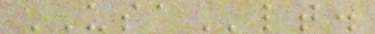USAlt.
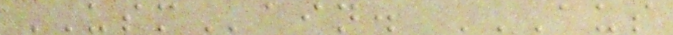USMain. AUS
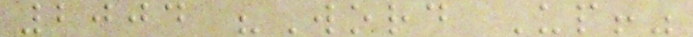2004 "Word Up!"
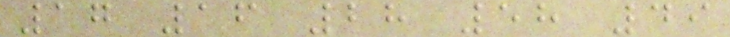17 16 28 58 49
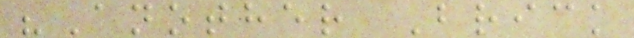"Another Brick
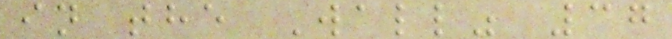in the Wall" 37
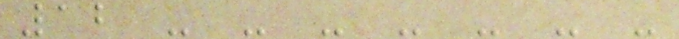12 - - - - - - -
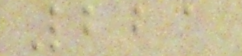221
